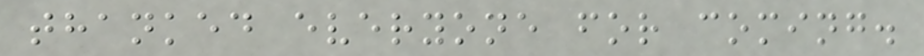thanked everyone for coming.
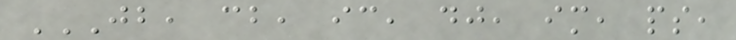JB, CB, IC, DJ, IM, PS,
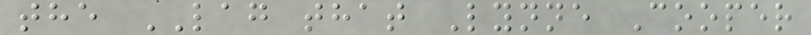the LAG that Lynne Cooper
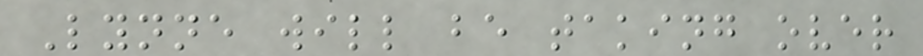Lynne will be taking over
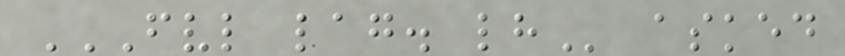FVL LAG. LH asked
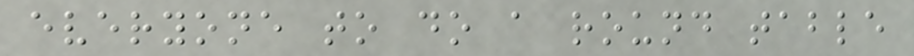everyone to do a round table
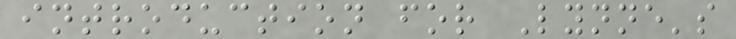introduction for Lynne's
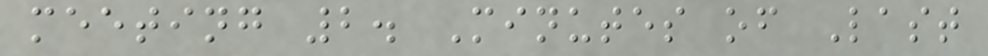meeting 2. Minutes of Last
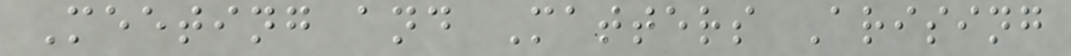Meeting and Matters Arising
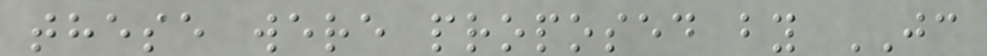these were proposed by JC
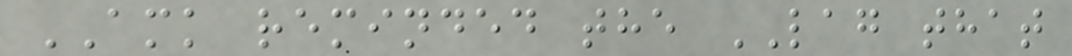AMK reminded the LAG that
